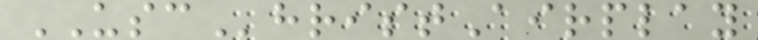USChristAirplay
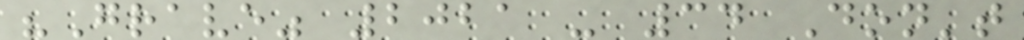"Grave" 2021 - 34 Don't
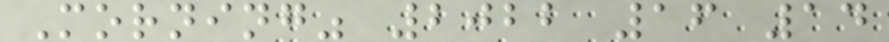Morning" 2022 16 14
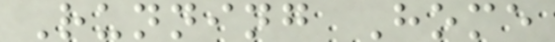Running Home
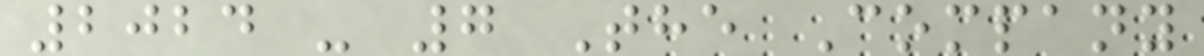2024 - 7 The Company
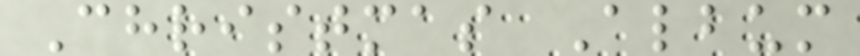Christmas Album
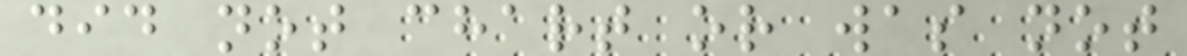did not chart or was not
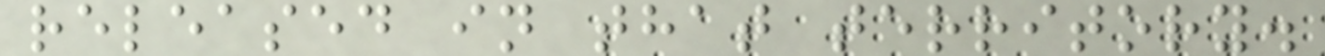released in that territory.
